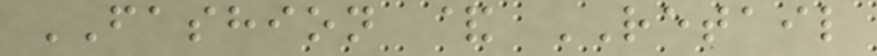FASHION & RETAIL
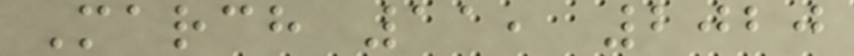March 11, 2020
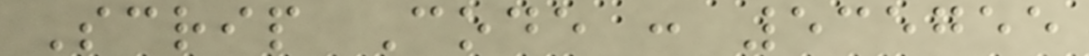Scrip Code : 535755
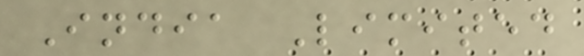India Limited
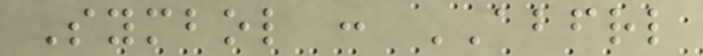Symbol : ABFRL
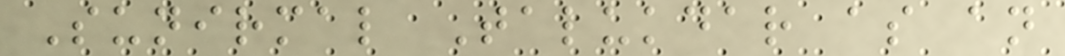Sunirmal Talukdar as an
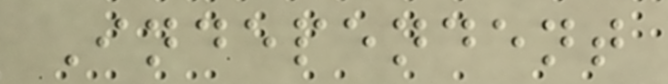Independent
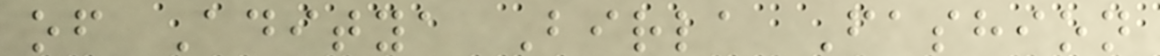of Aditya Birla Fashion
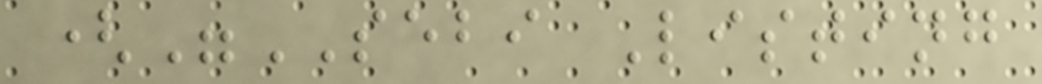("SEBI Listing
